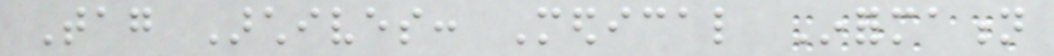Tag Archives: Medical Information
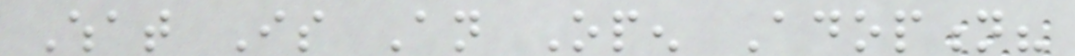What Is An Open Adoption?
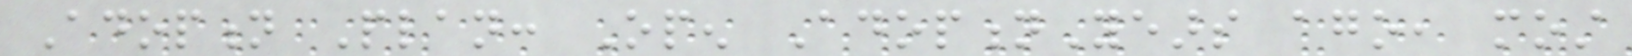Adoption Plan: Open AdoptionYears ago, most
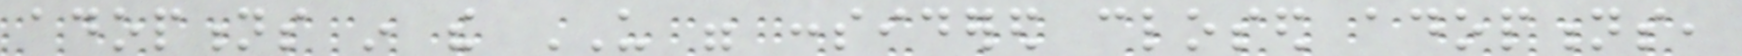adoptions in the US were considered closed adoptions,
